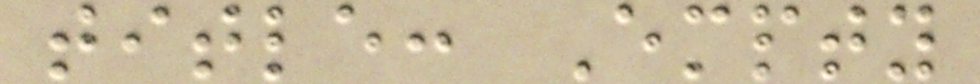title: Empty
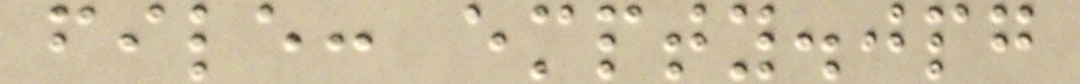file: empty.jpg
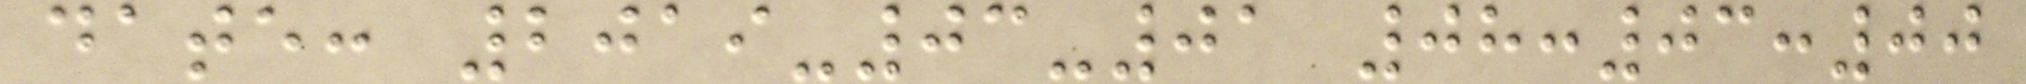date: 2019-03-01 08:03:00
